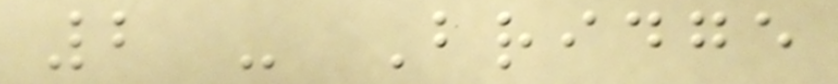2 - Bridge
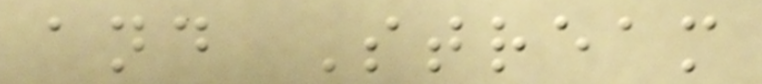and Stream
